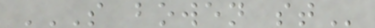S BOWEN ST
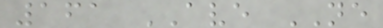161 AVE NE
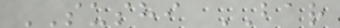SUSHI BAR
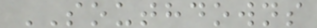SOUTHDOWNS
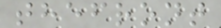thefront
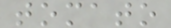tomato
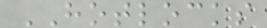HOTLOCKS
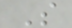S
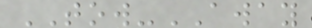TOW-AWAY
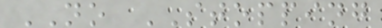NO STOPPING
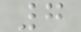7
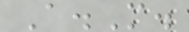A.M.
